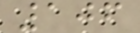106
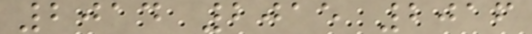2014 2015 2016
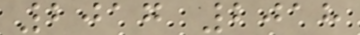2017 2018
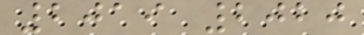2019 2020
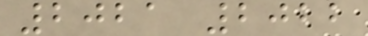2021 2022
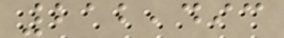212,493
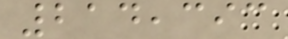214,393
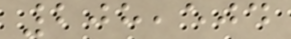208,504
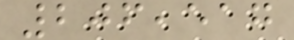206,517
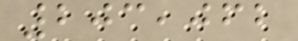203,062
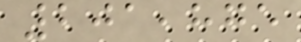201,875
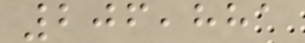206,881
